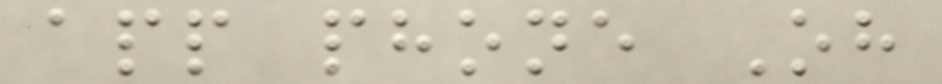app phone Oh
